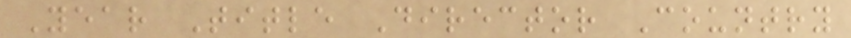Year Title Director Country
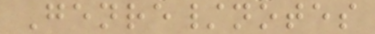Genre/notes
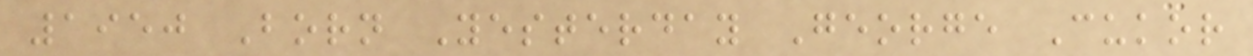1950 Born Yesterday George Cukor
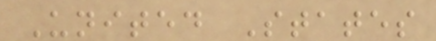United States
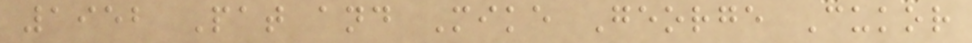1952 Pat and Mike George Cukor
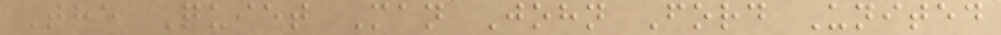The Quiet Man John Ford United
